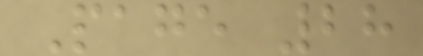Page 28
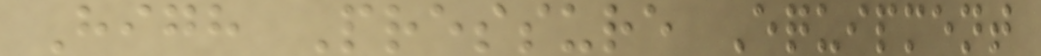High Pressure Equipment
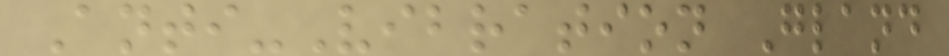Anti-Vibration Gland
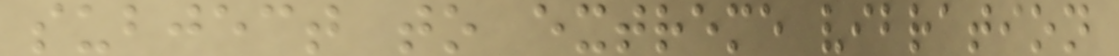subject to extreme vibration
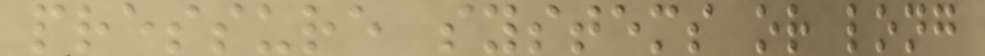pressure systems or long
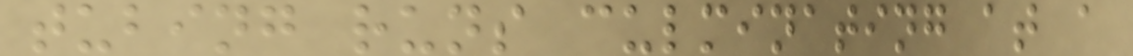tubing runs culminating at a
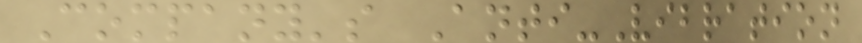Company's Anti-Vibration
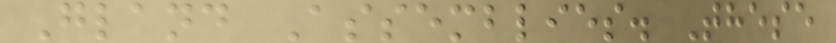Gland Assemblies. These
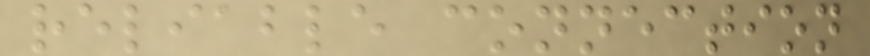reliable connection
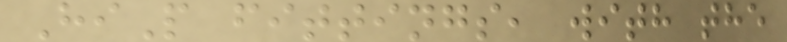HiP fittings, with the
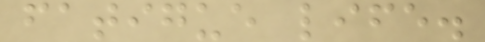fatigue life.
